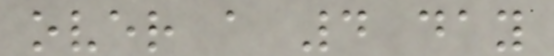over a 4 day
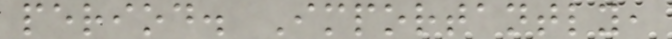period. Importantly,
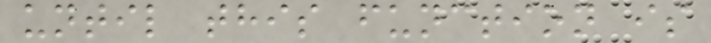until this function is
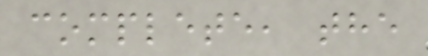complete, the
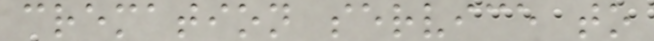cremation service to
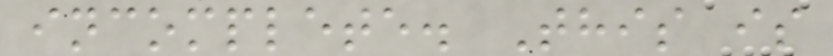incomplete. This is
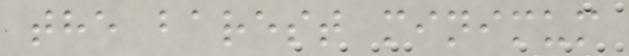the barest minimum
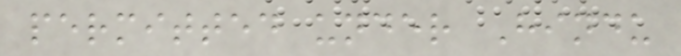permitted under Hindu
